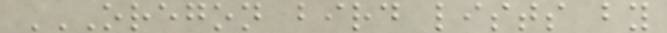OREGON BIRD LISTS BY
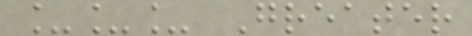___ Greater
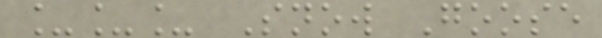___ Snow Goose
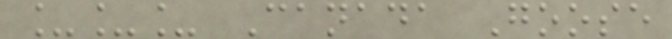___ Canada Goose
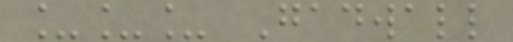___ Gadwall
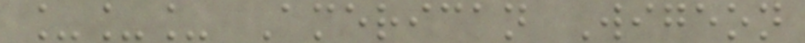___ American Wigeon
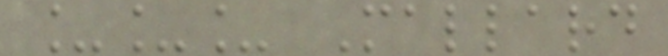___ Mallard
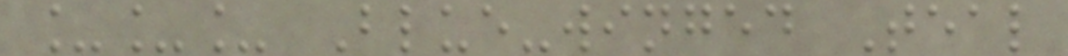___ Blue-winged Teal
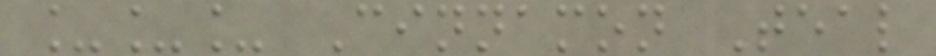___ Cinnamon Teal
